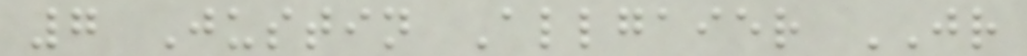7 Justin Allgaier JR
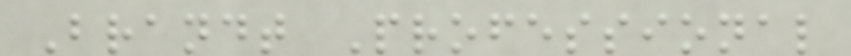Brandt Professional
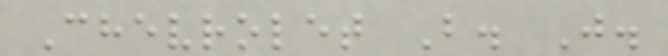Chevrolet B. J.
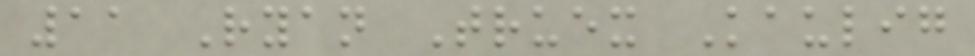11 Ryan Truex Kaulig
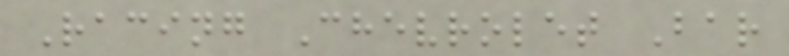Racing Chevrolet Bar
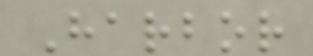Harbor
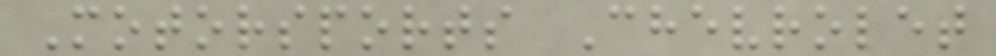Motorsports Chevrolet
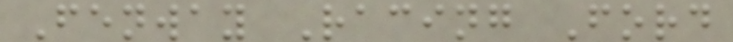Fenway Racing Ford
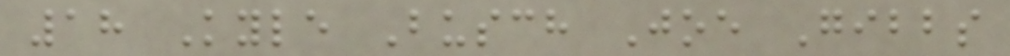18 Kyle Busch Joe Gibbs
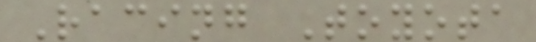Racing Toyota
